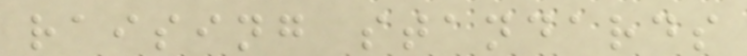raising standards
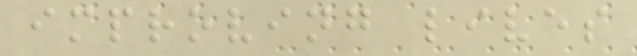improving lives
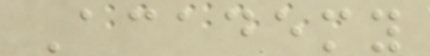Academy
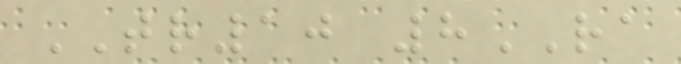TR10 8RA
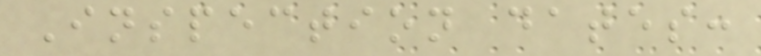Inspection dates:
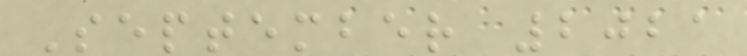September 2021
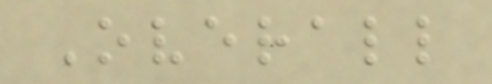Overall
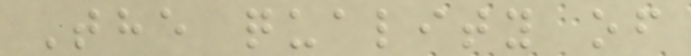The quality of
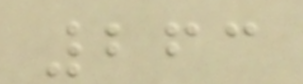263
